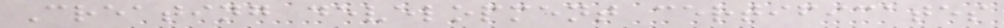Creating development certificates
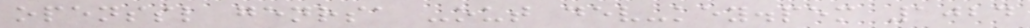openssl genrsa -out dev-key.pem 1024
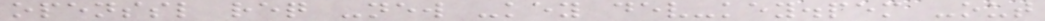openssl req -new -key dev-key.pem -out
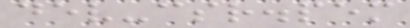dev-csr.pem
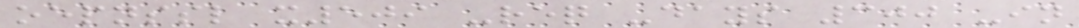oepnssl x509 -req -days 300 -in
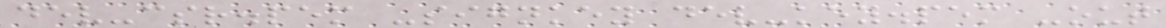dev-csr.pem -signkey dev-key.pem -out
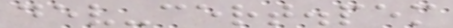dev-cert.pem
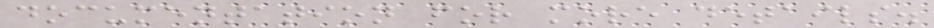documentation for more details.
